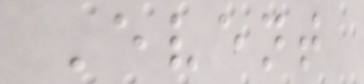Event
